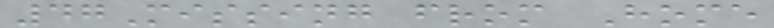47Missing from Home
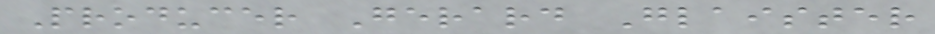Producer Gerard Glaister
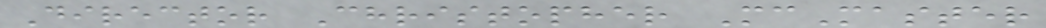Director Christopher McMaster
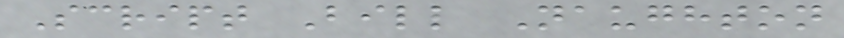Script Bill Naughton
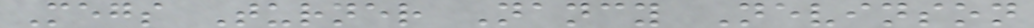Megs Turner Nancy Nevinson
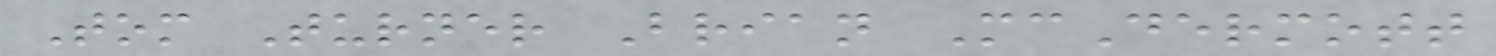Tom Turner Brian McDermott
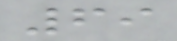69
